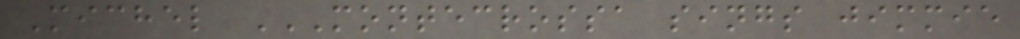Michel MONTECROSSA SINGS JIMMIE
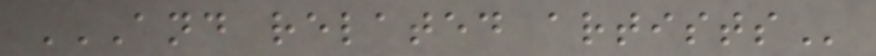AND RELATED ARTISTS
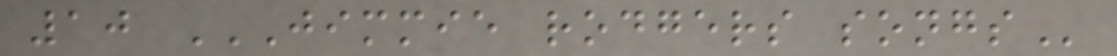10 JIMMIE RODGERS SONGS
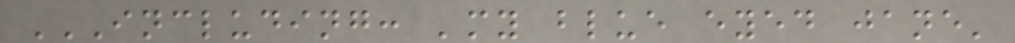INCLUDING: 'MY BLUE EYED JANE'
